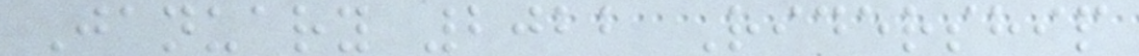January 2022 Ridership
